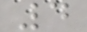4
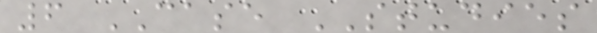6 CASE STUDIES
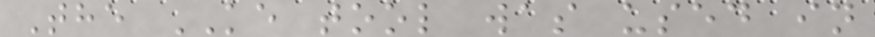The KE tool was used in
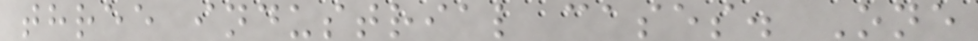three industrial cases. One
